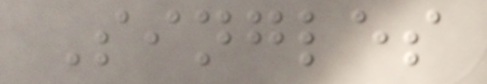Singles
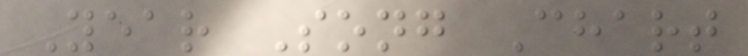Year Song Chart
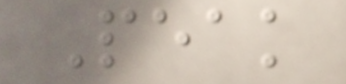Peak
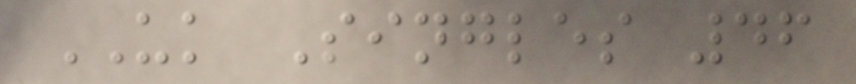UK Singles 46
